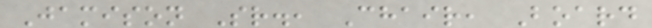Jamison Sr., Chair, Board
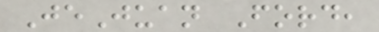JeJuan Ford,
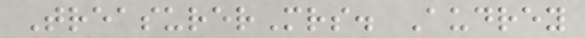TreasurerMrs. Audrey
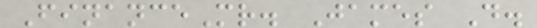FinanceMr. James D.
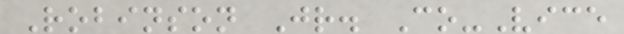Robinson Jr. Co-Vice
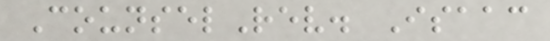CounselRev. Isaac
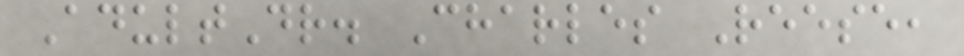AdultDr. Charles Reese,
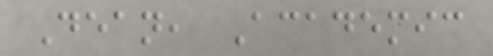Dean, Academic
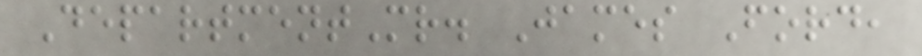DepartmentMr. James Ford,
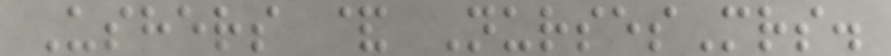Ushers & NursesMrs.
